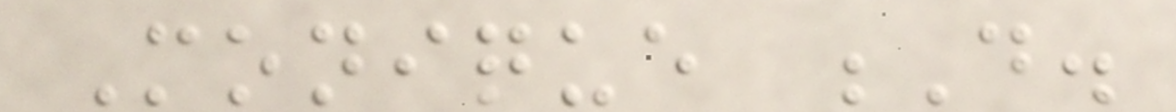Monique D.
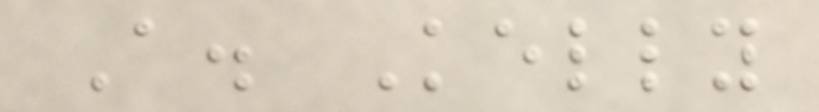A. Kelly
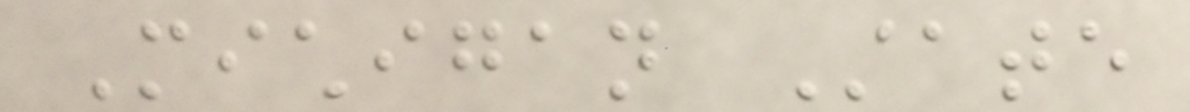Michigan State
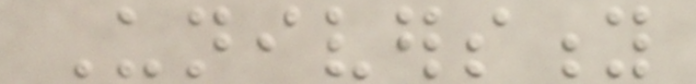University
